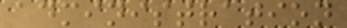administration
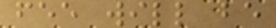fee will be
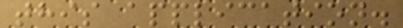this application.
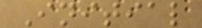Initial
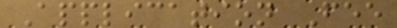Application Fee
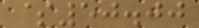$50.00
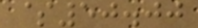$50.00
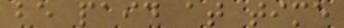be paid at time
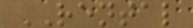RENTAL
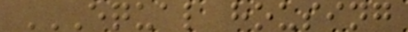EQUAL HOUSING
